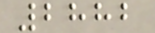2882
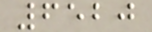6520
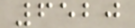6520
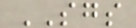SGS
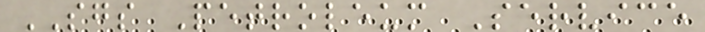SGS Petroleum Service
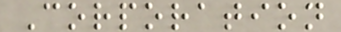Corporation
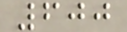600
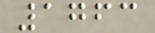1763
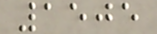1505
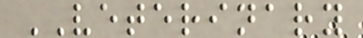VETERINARY
